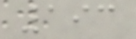193
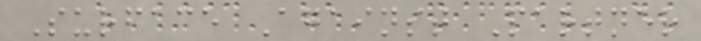Surface Against Partner
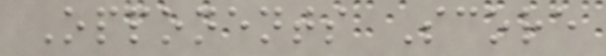Opponents Score
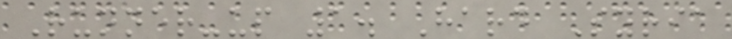Runner-up 1. Hard Syria
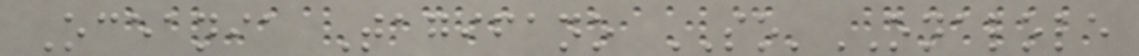Oceania Tagifano SO'ONALOLE
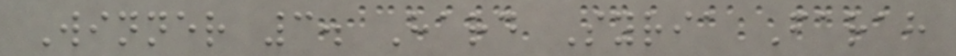Winner 3. Hard Syria Farah
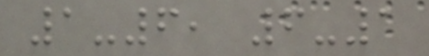1-6, 6-1
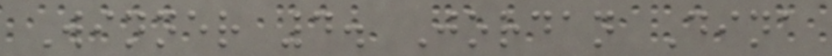Winner 4. Jordan Dina
